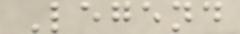Legend
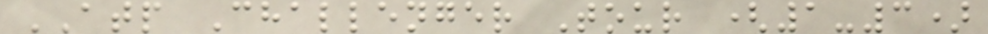ATP Challenger Tour (1-3)
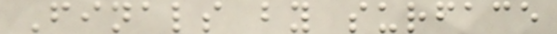Finals by surface
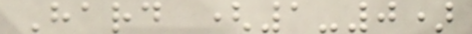Hard (1-0)
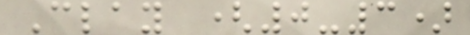Clay (0-3)
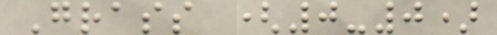Grass (0-0)
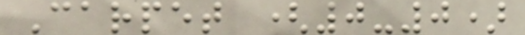Carpet (0-0)
